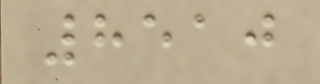8510
